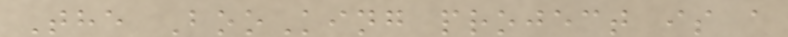The BooKing project is a
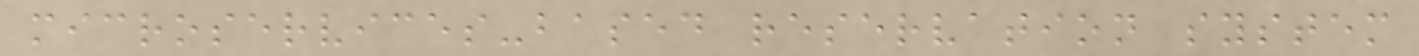microservices-based reservation system
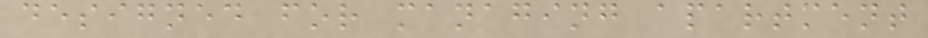designed for managing apartment
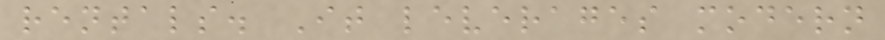rentals. It leverages modern
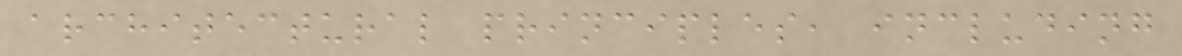architectural principles, including
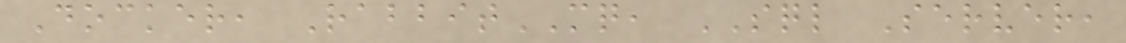Docker, RabbitMQ, SQL Server,
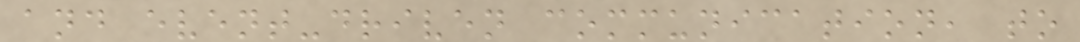and event-driven communication, to
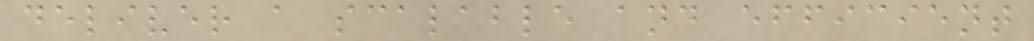deliver a scalable and efficient
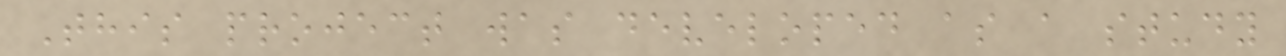This project was developed as a study
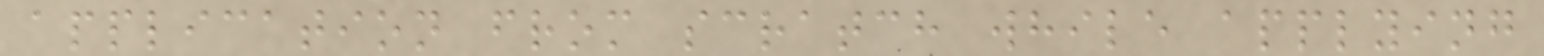application from scratch while applying
